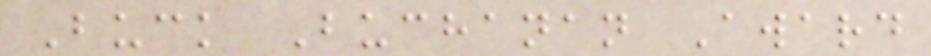Buck Buchanan Award
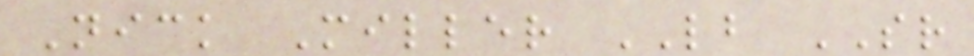Nick Miller LB SR
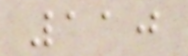110
